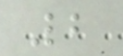2
